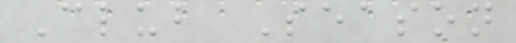Club Season
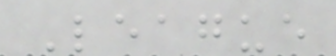League
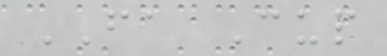FA Cup
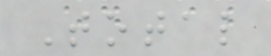Total
